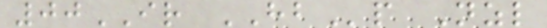00IR HBp Nzl
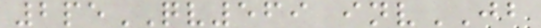2peQV569 invJB
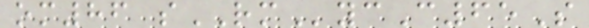om86 sRMycC65S
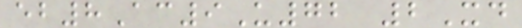eb8Ac9U72 2Xd
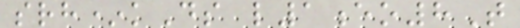srh*kDs l1eo8T
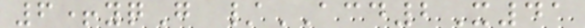6+yqG /ACD2X41
